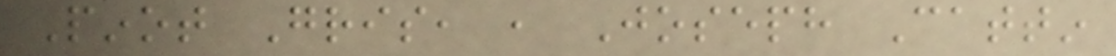Pinot Gris, , Joseph Cattin
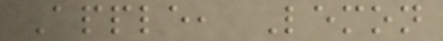Apple, Lemon
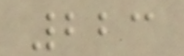223
